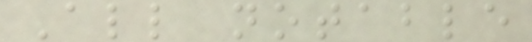All notable
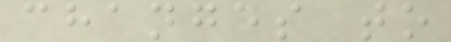changes to
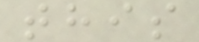this
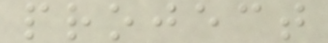project
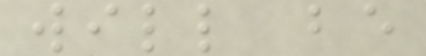will be
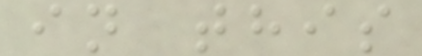in this
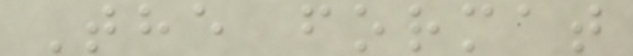The format
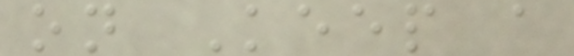on Keep a
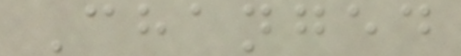Changed
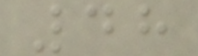48
